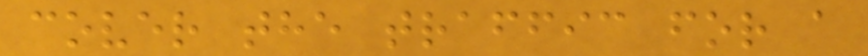cover the traffic for a
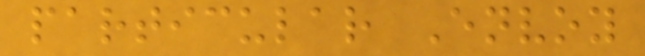particular Envoy
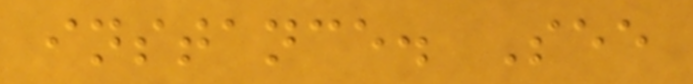instance. See
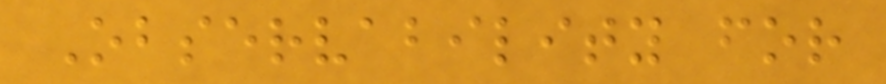Observability for
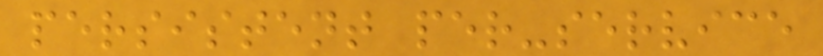persistent per-service
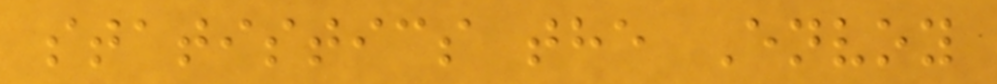statistics the Envoy
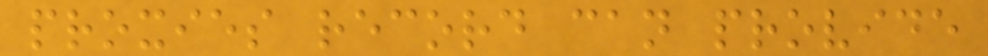proxies record can provide
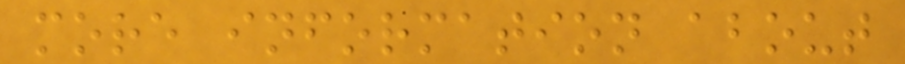more information about
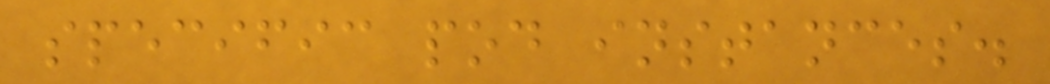specific pod instances.
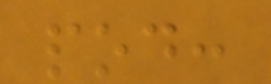pod:
